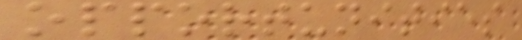opportunities
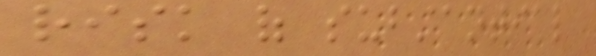risk of substantial
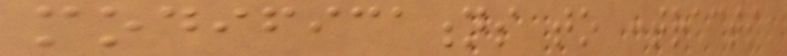modifications to contracts
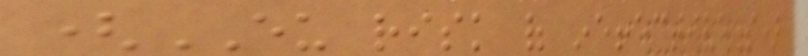(EU risk of ineffectiveness)
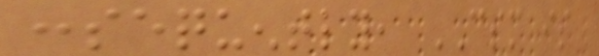consequently, CSM is
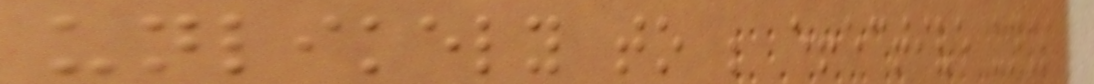unlikely to be effective unless
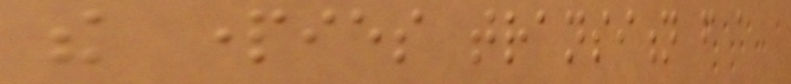the parties transition from a
